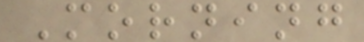Morning
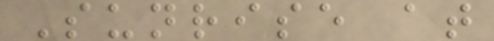Sunrise at
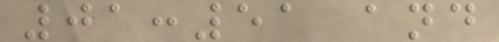01:51 and
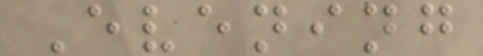Evening
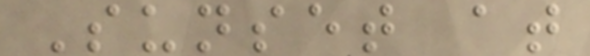Sunset at
